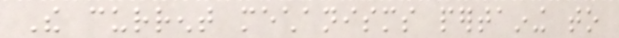The current mechanisms pertaining to
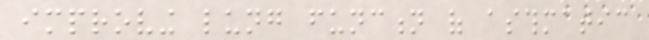improving lung function of asthmatic
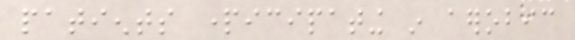patients participating in aerobic
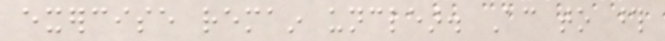exercise remain unclear. According to those
